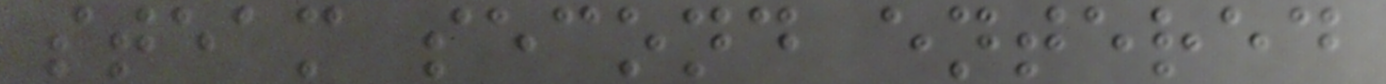steam second entered
